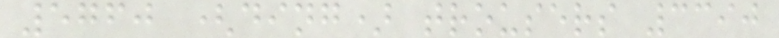5760 (ding) trousers 3390
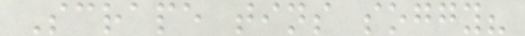Scrape tins soggy?
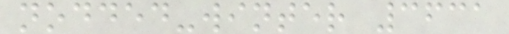nodded-winter 3631
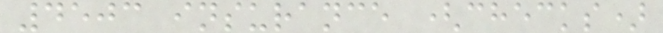4503 insurance (checks)
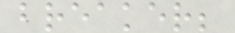breaker;
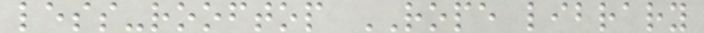less-rooftop ROPE library
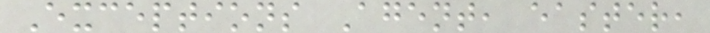Exceptions Agent, easter,
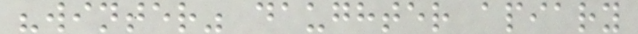"winter" daughter apiary
